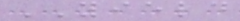YIELD
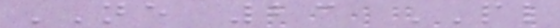NE 23 PL
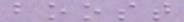boost
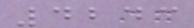4243
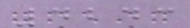4243
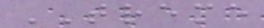TREME
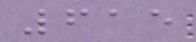615
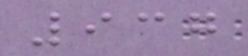937
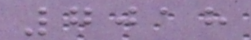7018
